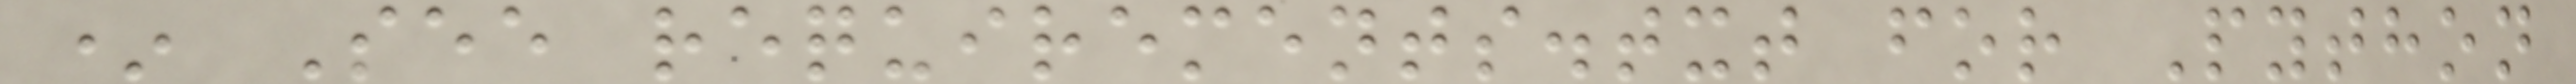* See requirements.txt for Python
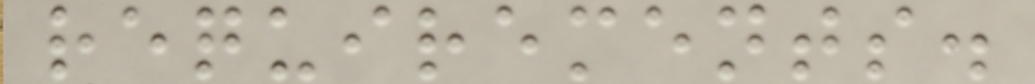requirements.
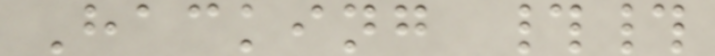Hacking ##
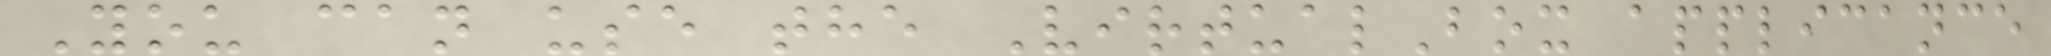You can use the VirtualBox applicance
